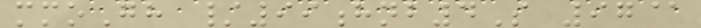mmoGh /99hnb4S 97@
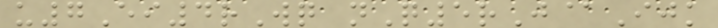u7Ei4rWq nQ5rJ@Ijk
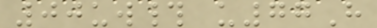00uw# u77H
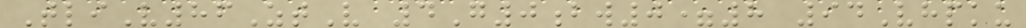TliV86ZtV 4G0bw0=8 94Vhpku
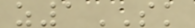z1SK
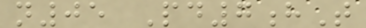n05 Pd7hT
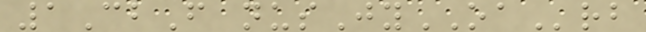1CbF nusJyOArb
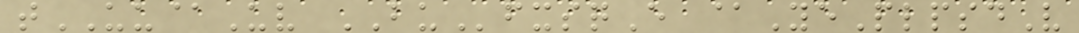tUU@Uv BUfxsqE @YePlpsdV
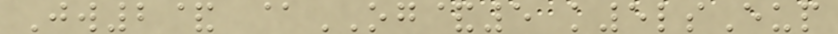Jw2& @OG&5 k5lsEup
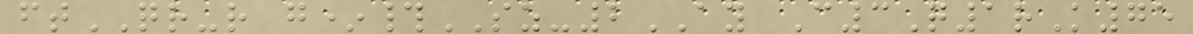ftQR-r g*#SZ-2AY C3Q1rK75
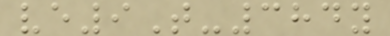ve9T-384y
